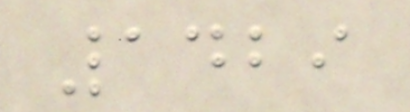1429
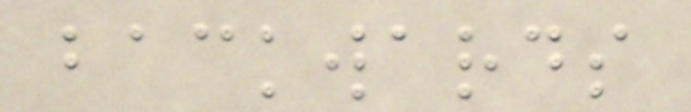backwards
